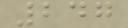247
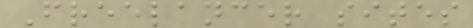Freelancer sites
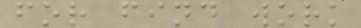for find work
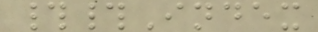##Index
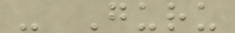- Guru
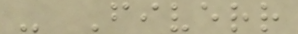- Fiverr
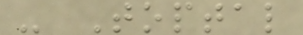- Toptal
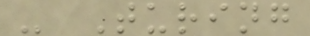- Turing
